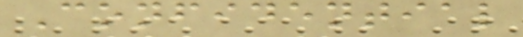Confidential
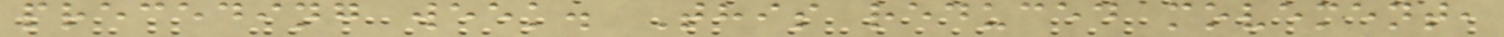preceding week. This reduced movement,
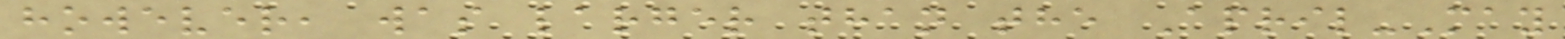however, was larger than the April-May
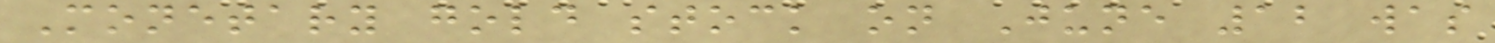Monetary gold stock on June 12 was
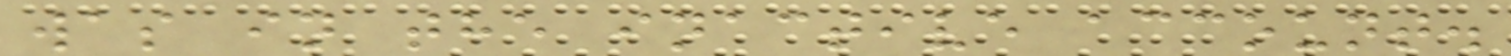was in the inactive account.
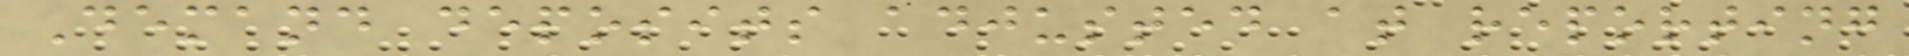Demand deposits adjusted at reporting
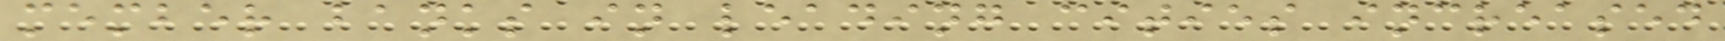member banks in leading cities increased
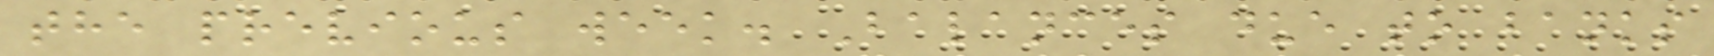the previous week. Balances due to banks
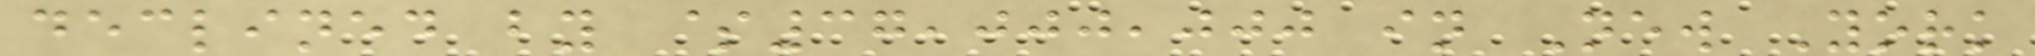declined by $37,000,000 in New York
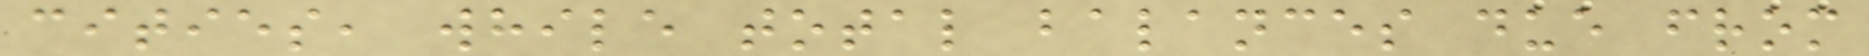cities, while total balances due from
